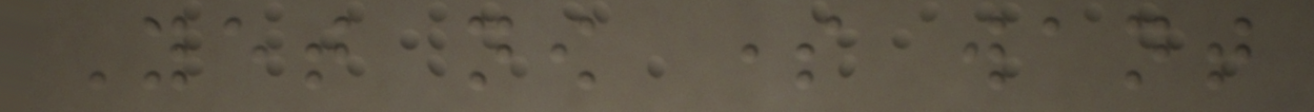Yet now some want
